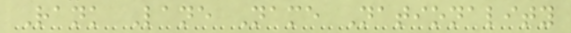Rank Lane Name Nationality
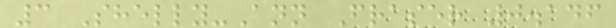3 Shelly-Ann Fraser 0.146
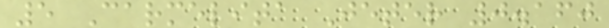5 Carmelita Jeter 0.160
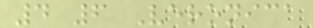4 6 Veronica
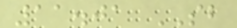11.01 SB
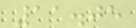11.05
